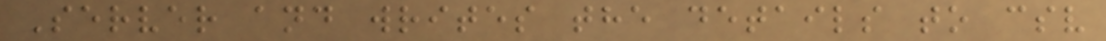Server and writes the details to csv
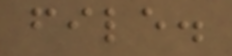file.
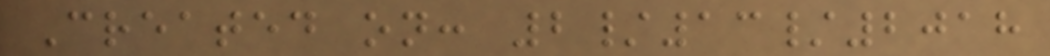Created on: 2/13/2018
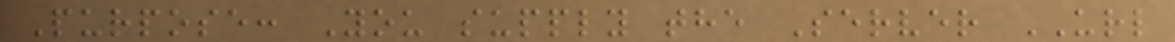Purpose: You supply the Server URL
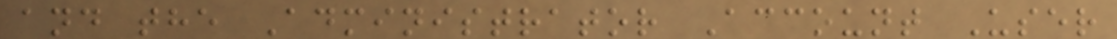and the Administrator Account User
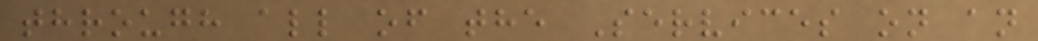through all of the Services on an
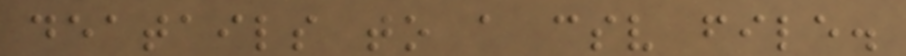deatails to a csv file.
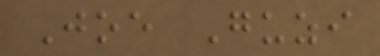Joe Guzi
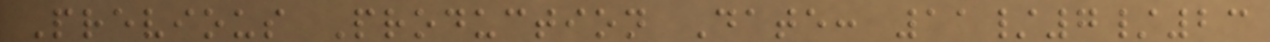Previous Production Date: 11/7/23
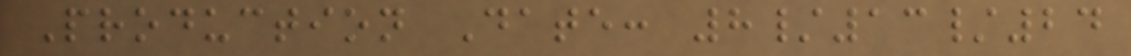Production Date: 8/13/24
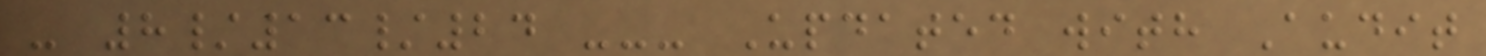- 8/13/24 --- Updated with Audit
